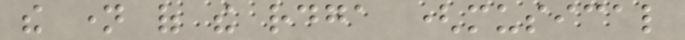the name of the rdga (musical
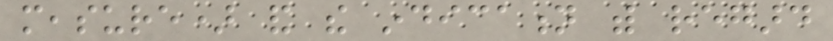measure) and the indication with regard
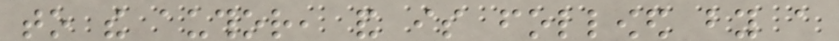to the author, and is followed by a
